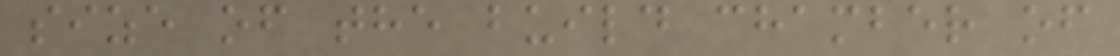size of the build chamber of
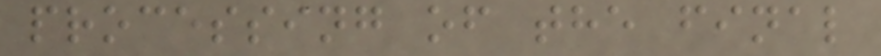processing of the final
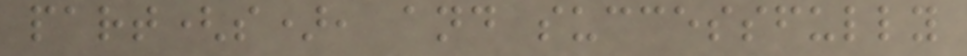part(s), and successfully
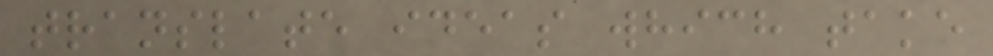translate ideas which take
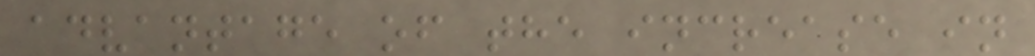advantage of the increase in
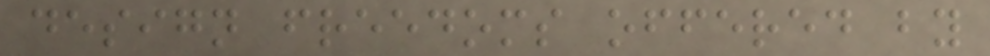design freedoms offered by
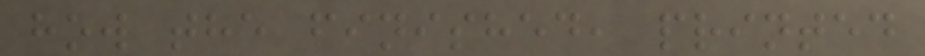how the finished, printed
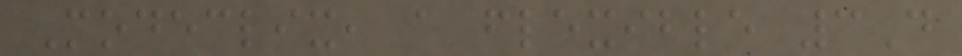Modeclix, a flexible 3D
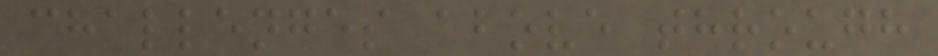challenges above through
